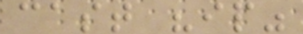cast "ip"
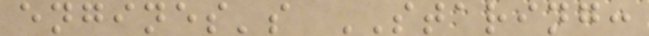engines's STARING:
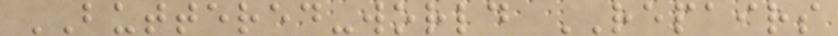BUTTERED-world REPAIRS
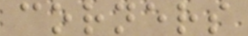corners
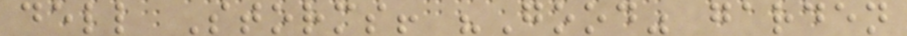dell Storms! "Good" garden
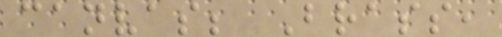canvas; Brass,
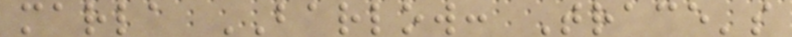marla BARLOW: Trace's
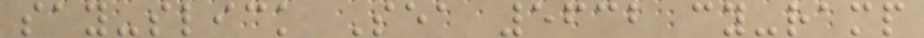say-slick Sea 5632 cy-ramp
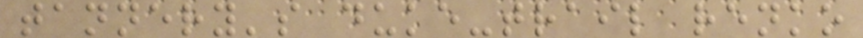tannery's duke-trail renko
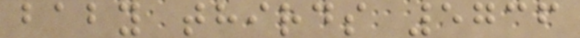baby thirds 5736
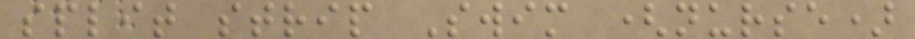split strip Swim (nurse)
